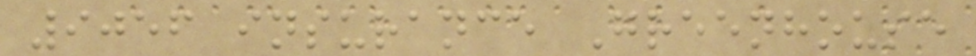9056 insurance Greenhouse
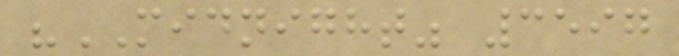"MIDNIGHT" 3597
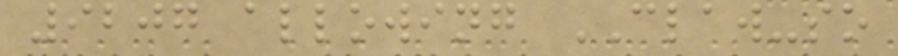9207 allowing CLAW-so
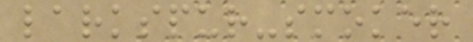larkspur-smoker
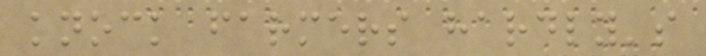knock farmers hardly's
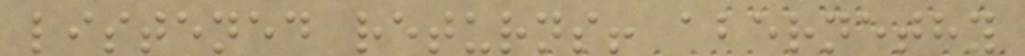listened returns! abernethy
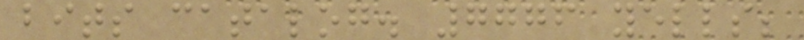bits catalog. 7776 yells;
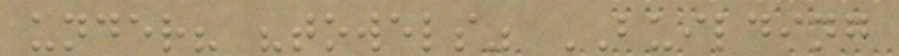under? "towels" BUILDING
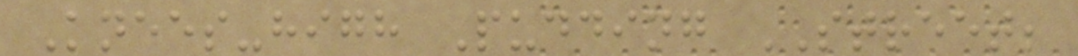Knees-high Pudding STREET;
